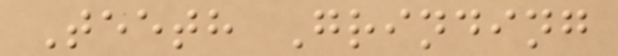Teeth Grinding
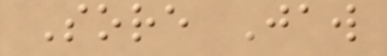Sore Jaw
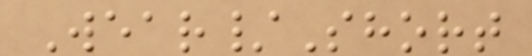Wear/Short
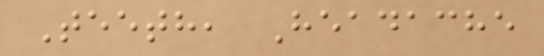Teeth, Headache
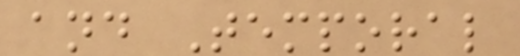and Temporal
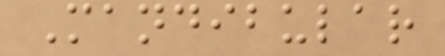Mandibular
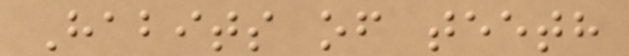Habits of teeth
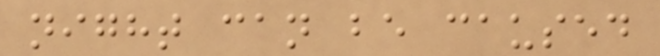night can be caused
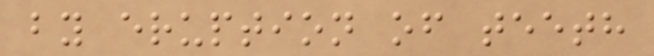by eruption of teeth
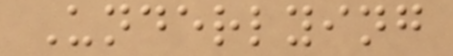Underlying
